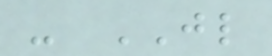- JL
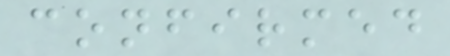confirmed
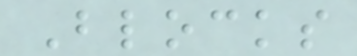Blocks
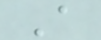A
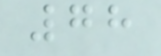78
